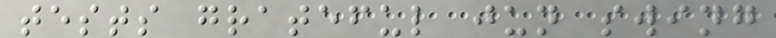tests grateful jun swing
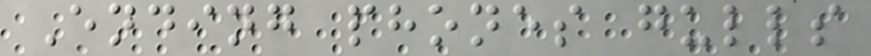Ending phones gulls
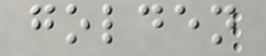golden
